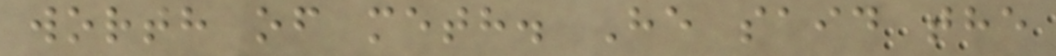worth of meth. He said the
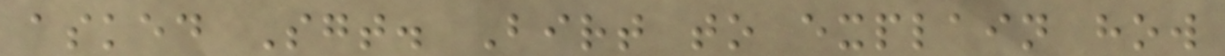asked Sgt. Birt to explain how
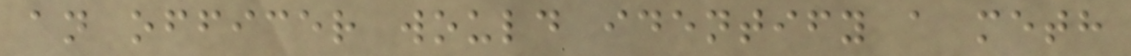an officer would identify a meth
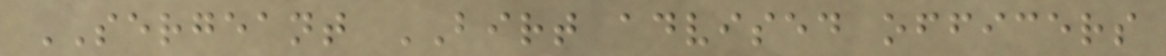SERGEANT BIRT advised officers
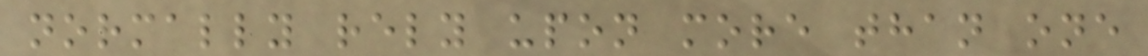normally rely upon more than one
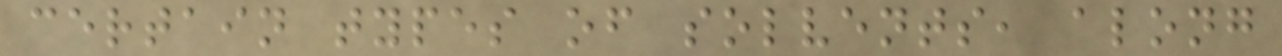certain types of solvents, along
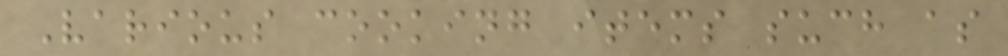Various cooking items such as
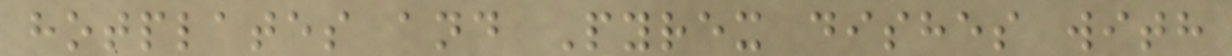hotplates and Pyrex dishes with
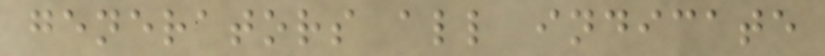generators all indicate
